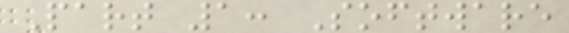Part 1: Software
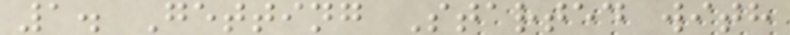1. Getting Started with
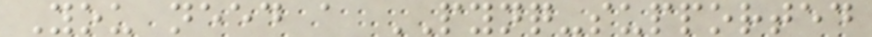You need a PYNQ-supported
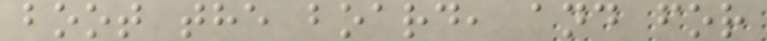boot the board, and for
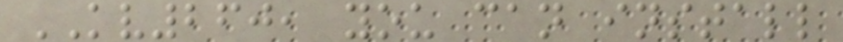KV260, you can install
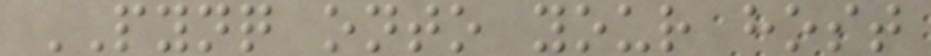PYNQ onto your host
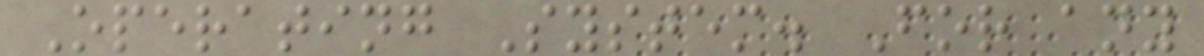Operating System. For any
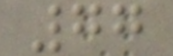77
